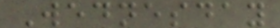Wednesday
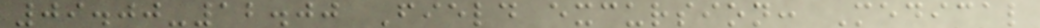09.00-12.00 Field excursion: Medical
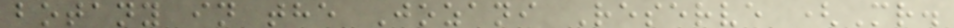botany in the Jozani Reserve (Mr.
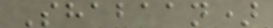Shabaan)
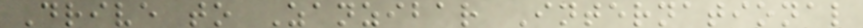Drive to Zanzibar International
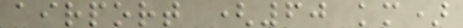airport (60 km)
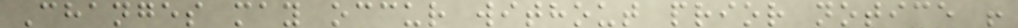Changes may occur without prior notice !
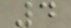4
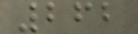262
